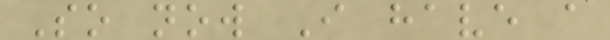So now I have a
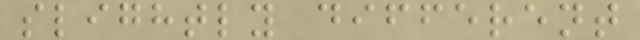slightly different
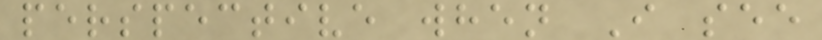perspective when I see
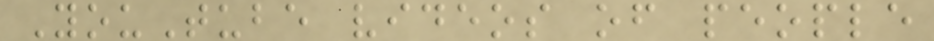YouTube videos of people
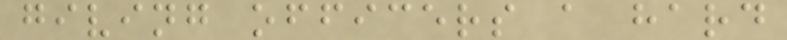giving officers a hard
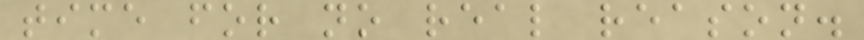time for no real reason.
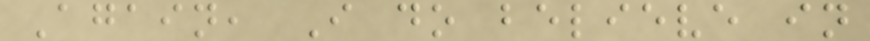Again, I do believe in
